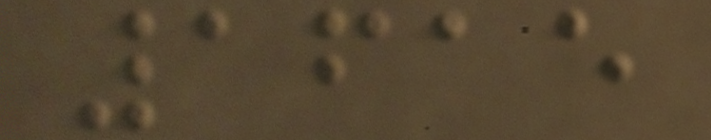1615
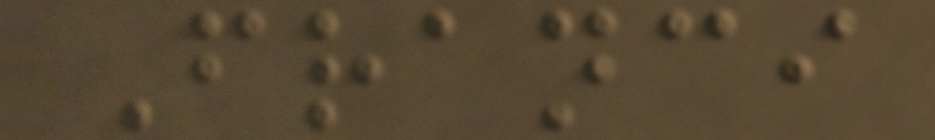Franci
